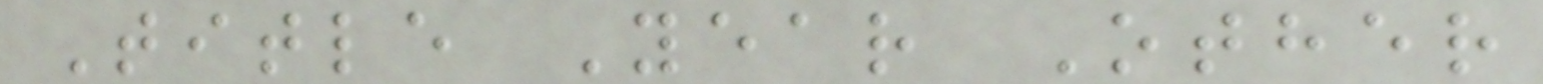Title Year Other
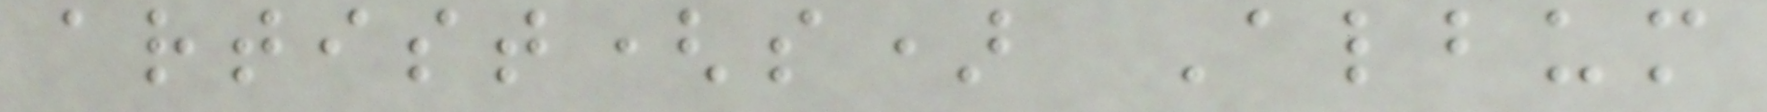artist(s) Album
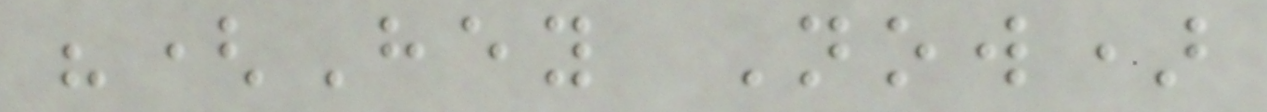"(Hey Now)
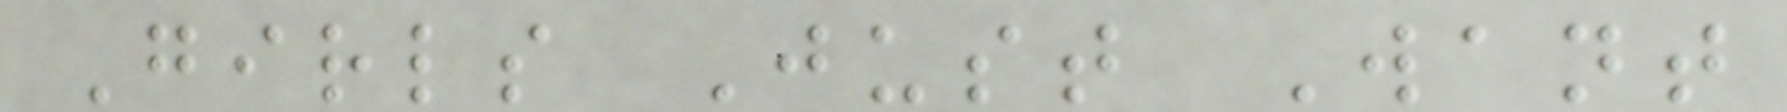Girls Just Want
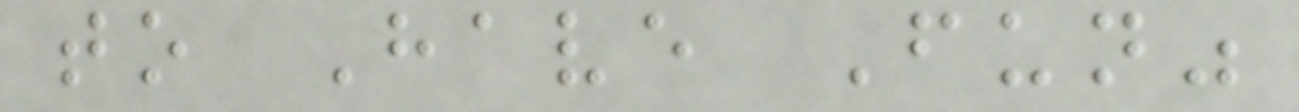to Have Fun"
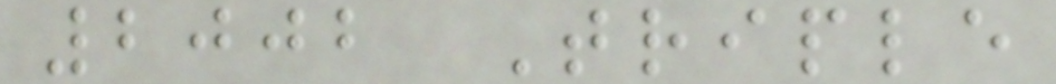2002 Triple
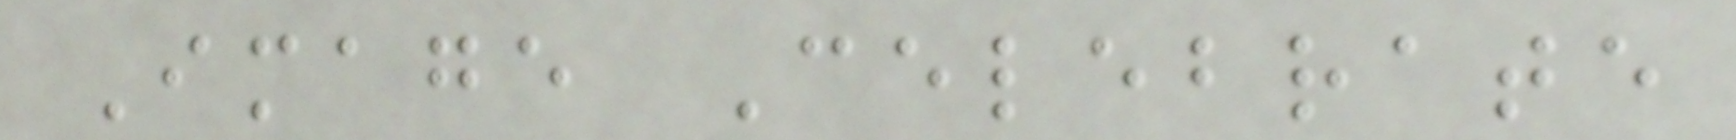Image Celebrate
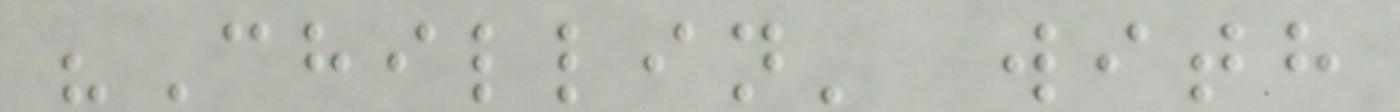"Chillin' with
